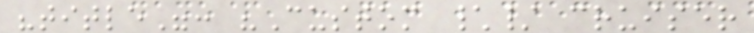"title": "Custom \/ cruiser
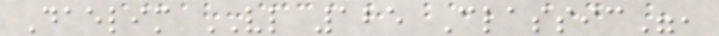Daelim VL 125 Classic",
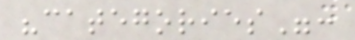"categories":
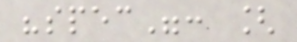"spec": [
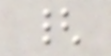{
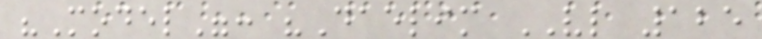"Model": "Daelim VL 125
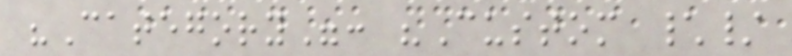"Category": "Custom \/
